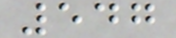547
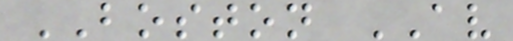BOSTON AV
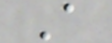A
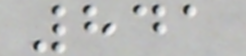841
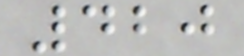420
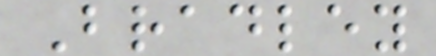Bradley
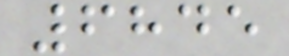6845
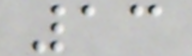13
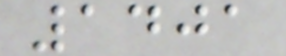1401
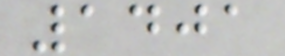1401
